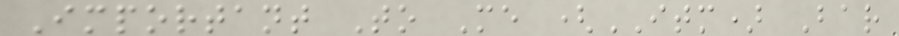Important To Me (ITM) Bar
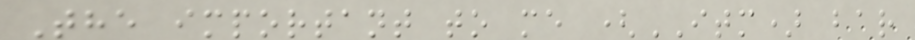The important to me (ITM) bar
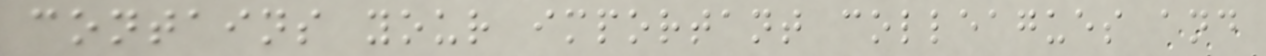contains your important colleagues and
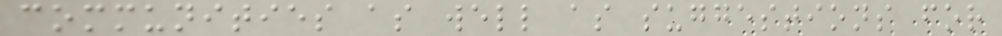communities as well as suggestions for
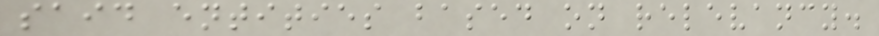said entities based on relevancy.
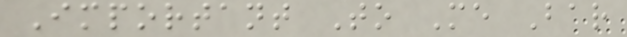Important To Me Bar
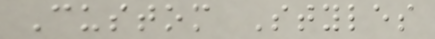Custom Styles
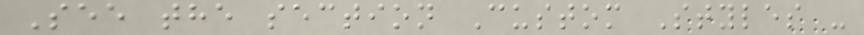See the section Custom Styles -
